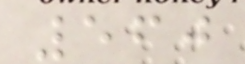560
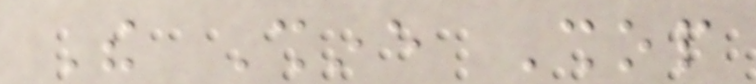The Shine Shop
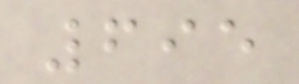695
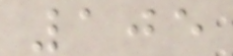105
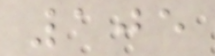105
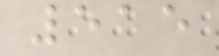515
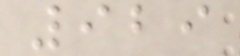929
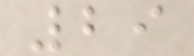29
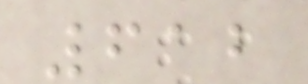612
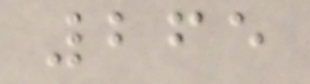265
